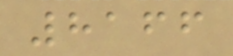8166
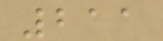211
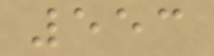553
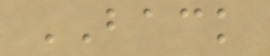BACK
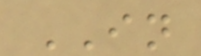IN
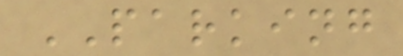PARKING
